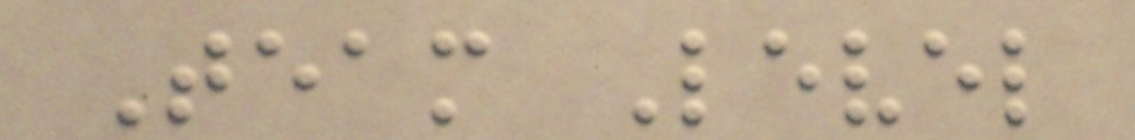Team Level
